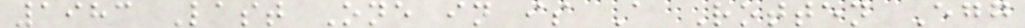1983 Last One in is A Rotten Egg
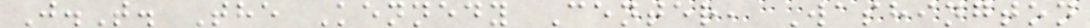J.T. The Kennedy Center, Washington
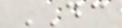DC
